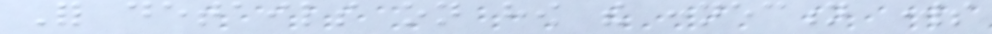For details on how the connection works
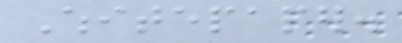Whitepaper.
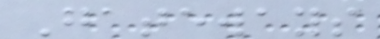Gateways
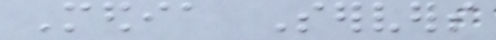Media Servers
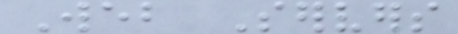Web Servers
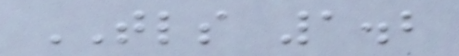TLS 1.2
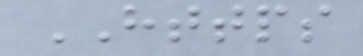HTTPS
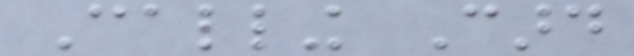Calling Card
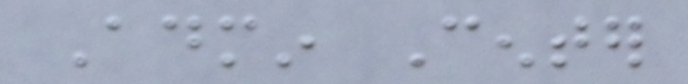Admin Center
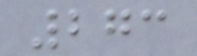273
